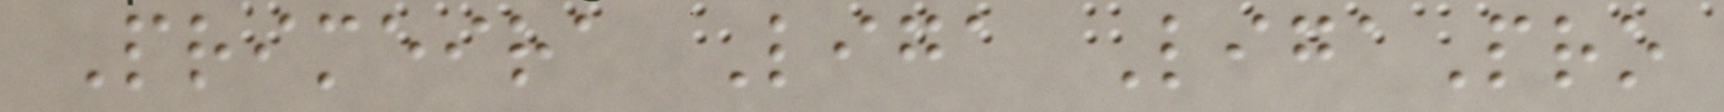Primeira Liga LigaPro
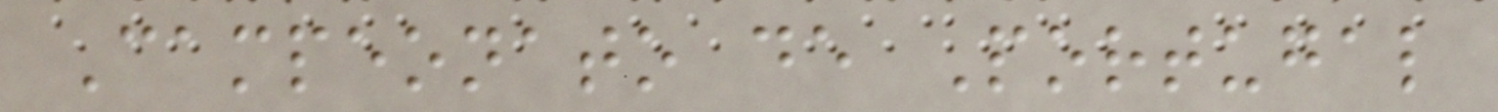Campeonato de Portugal
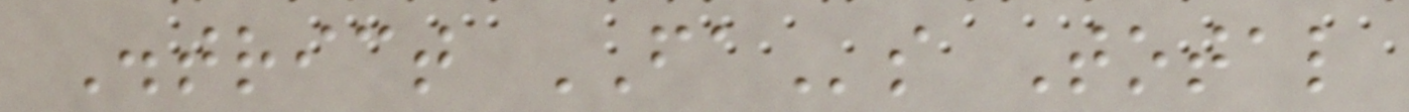District FAs Total
